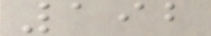192
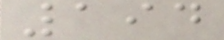194
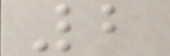2
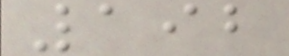192
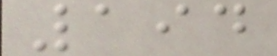194
